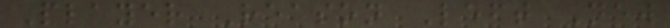Player Reason Left New
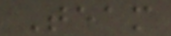Team
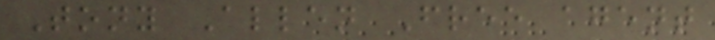Tony Allen Free agent
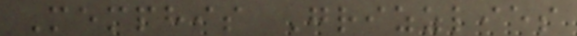Memphis Grizzlies
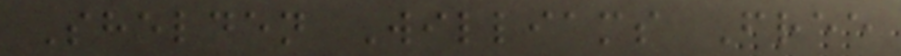Shelden Williams Free
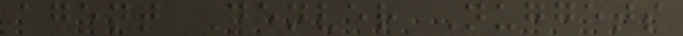agent Denver Nuggets
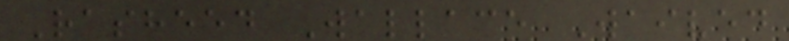Rasheed Wallace Waived
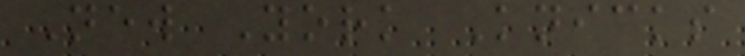New York Knicks
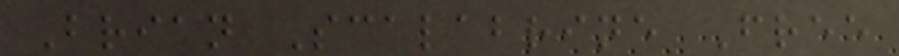Brian Scalabrine Free
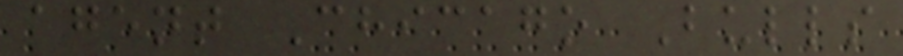agent Chicago Bulls
